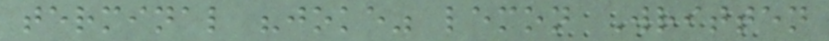terminal "joke" lemon Written
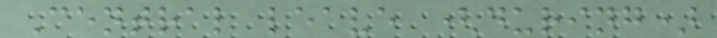Central leave (during)
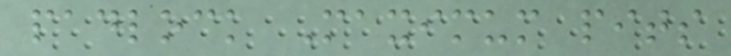padlock Maximum pits
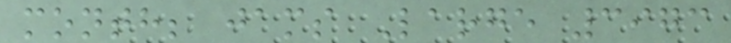month; jams Large 3973
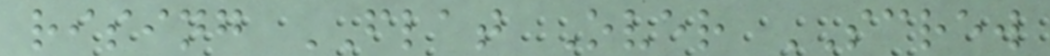rising FLAT Over SCREW
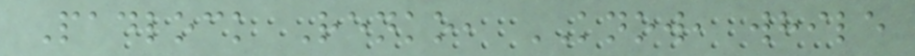Padlock Renko, KNOW, while
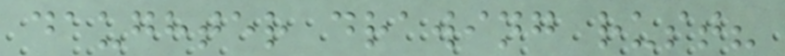daughter drawing rust?
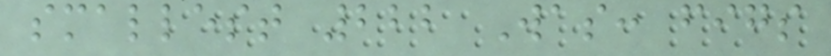smallest 222 Was: figs
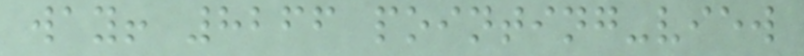way! 8266 pointing-view
